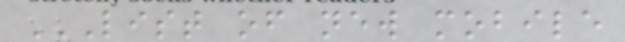LIST OF NEW MOBILE
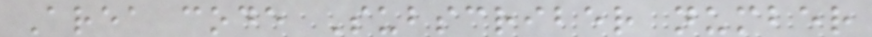Area code Subscriber number
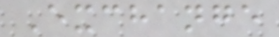Exchange
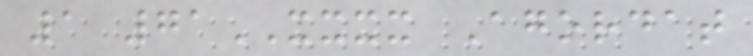1 71XXXX Agordat
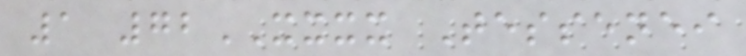1 72XXXX Tessenei
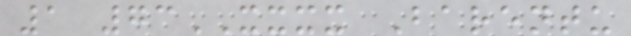1 73XXXX Barentu
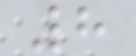8
